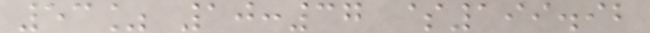53% 10:37 $199.92
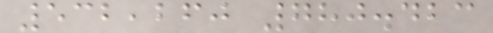532,260 780.423
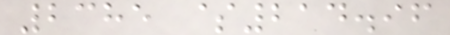2385 $214.96
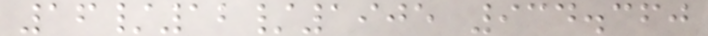16/12/1905 934.360
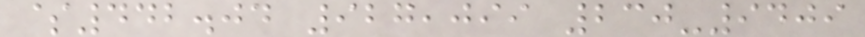$442.04 927,099 230-9409
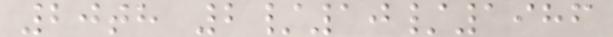20th 2/10/1986
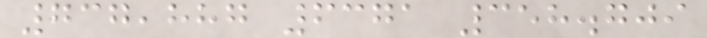737,887 6371 358.709
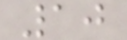10
